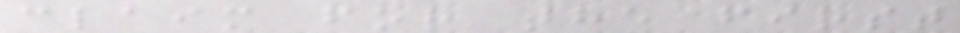claim for the first
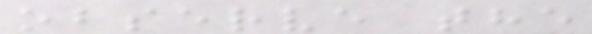observe the
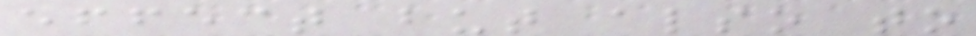effect but also to
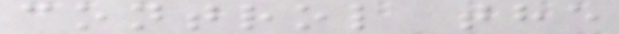control the
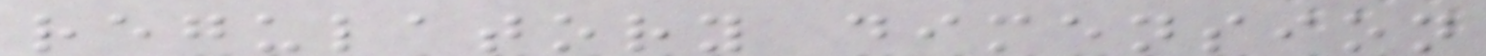regulatory dimension
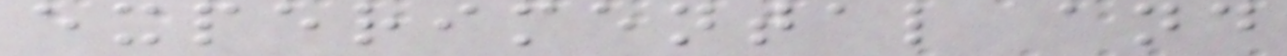experimental and
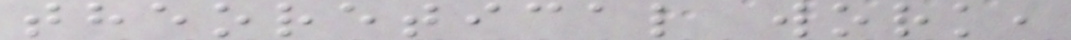theoretical work,
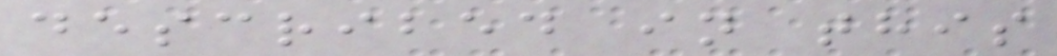described in this
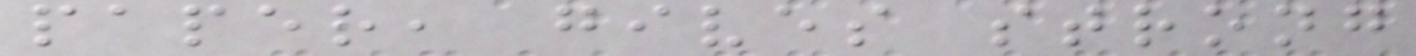paper, gives strong
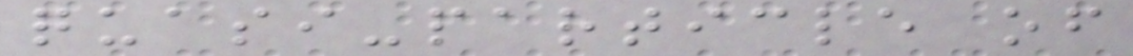quasi-particle of
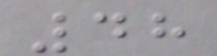48
